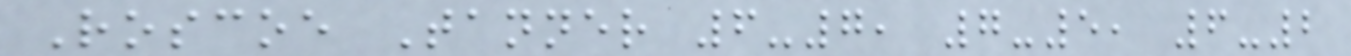Roscoe Tanner 6-7, 7-5, 6-2
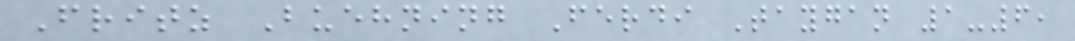Fritz Buehning Ferdi Taygan 1-6,
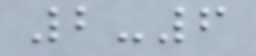2-6
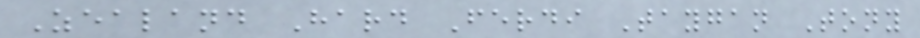Zealand Hard Ferdi Taygan Tony
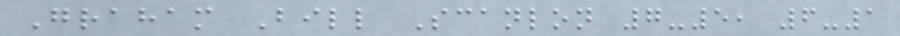Graham Bill Scanlon 7-5, 6-1
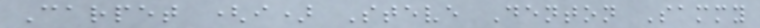Carpet (i) Steve Denton Sammy
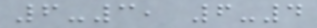6-3, 6-4
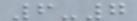6-7
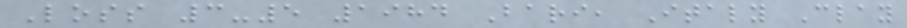Loss 3-5 1984 Bari, Italy Clay
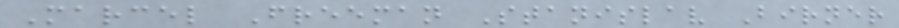Marcel Freeman Stanislav Birner
